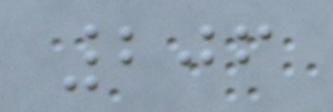206
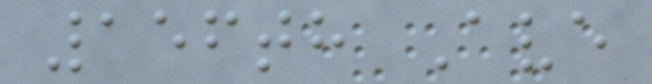156th Ave
